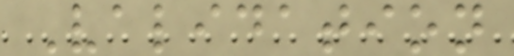Validation
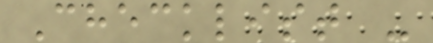Checklist -
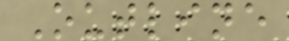Outline
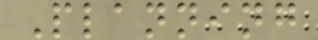Planning
